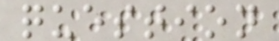question
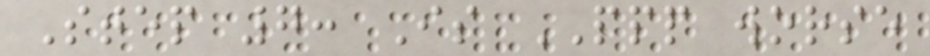Step 7: Is PPP worse
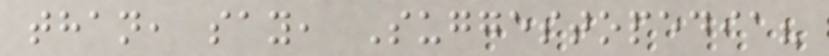than, say, Suggestopedia?
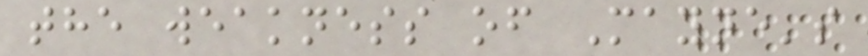the weakness of Mayne's
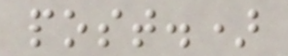post.)
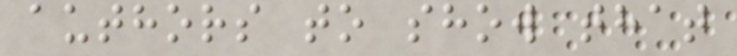authors to show that
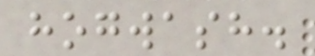hogwash.
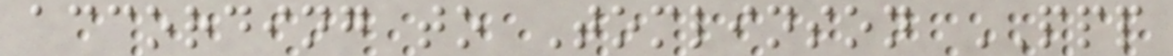according to Tomlinson PPP
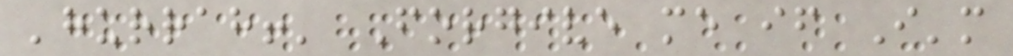'hurrah!' Forgive me if I'm
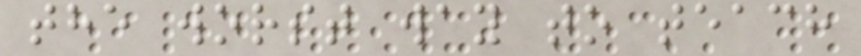the worst way to teach
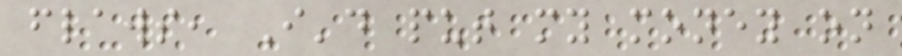flaws, I'd put my money on
